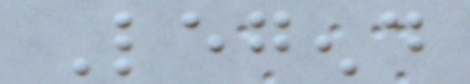Legend
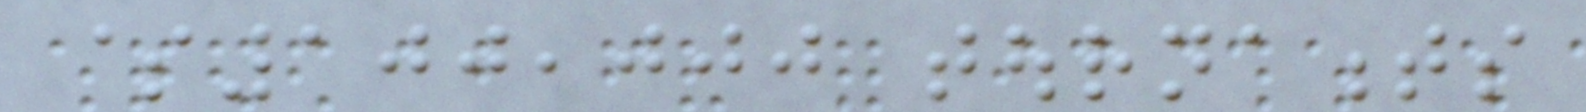$100,000 tournaments
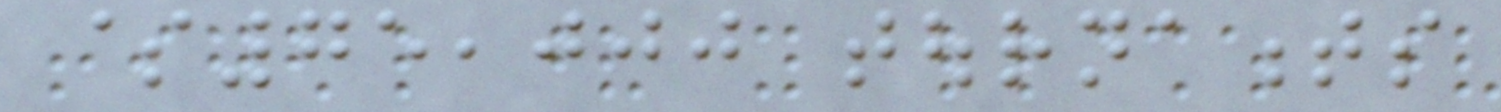$75,000 tournaments
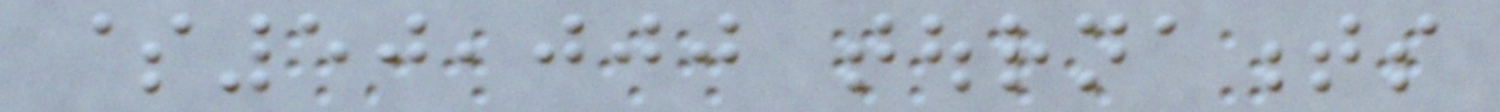$50,000 tournaments
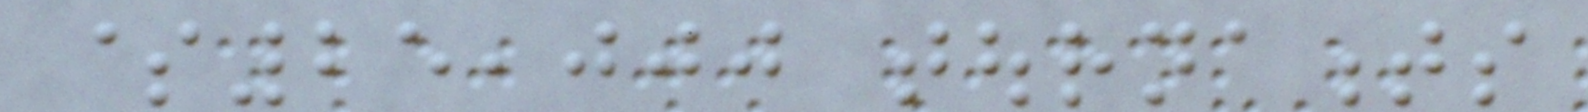$25,000 tournaments
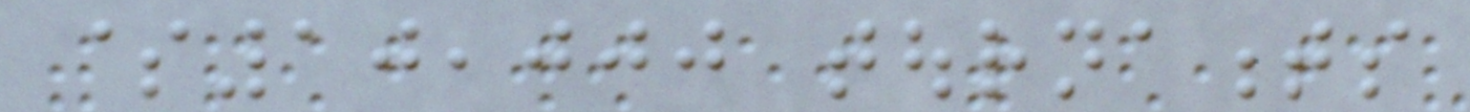$10,000 tournaments
